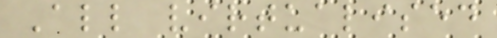All virtualised
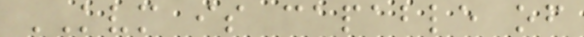KVM is capable of
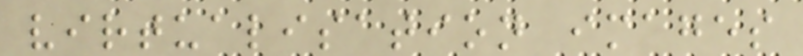virtualisation images
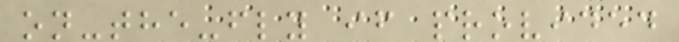on-the-fly if provided
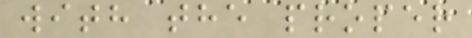with the proper
